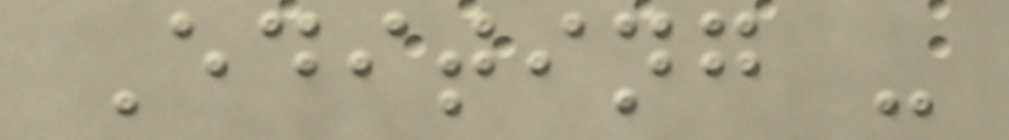Editing -
